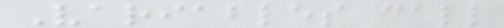Variables call
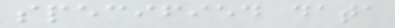specified data
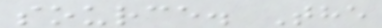source. The
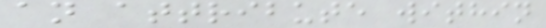an attribute within
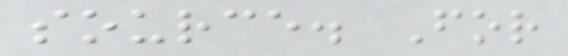source. For
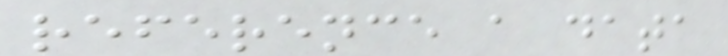reference a data
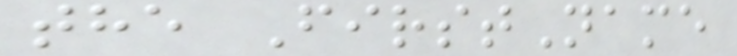the FirstName
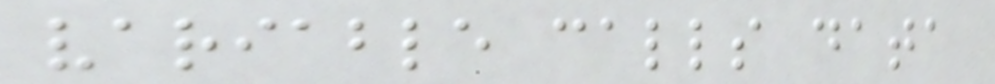variable calls data
